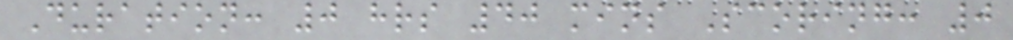Duration: 0 hrs 40 mins Scoring: 0
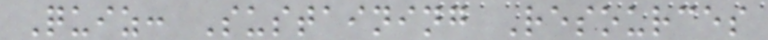Quiz: Sustaining Resources
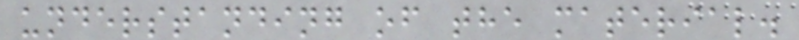understanding of the material.
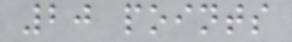20 points
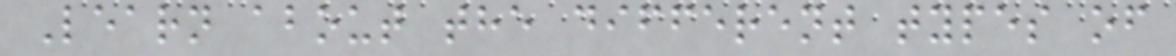Learn about the different types of
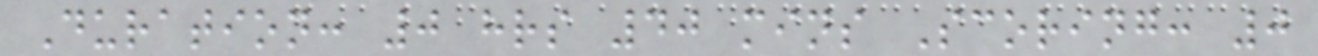Duration: 0 hrs 40 mins Scoring: 0
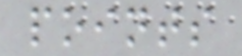points
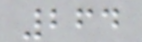264
